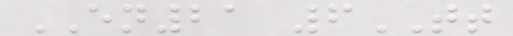EN21 6TT
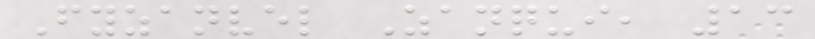Fyzanvel Zanqui, 13
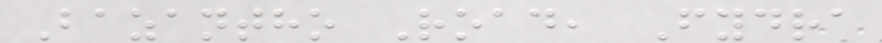Bazantho Road, Fydra
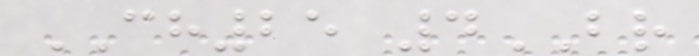CH25 4BR
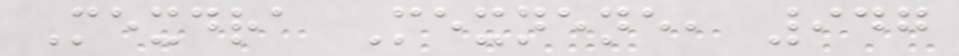Mexdra Mexnene, 947
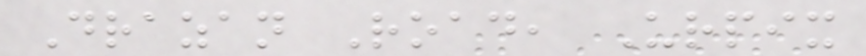Drazan Road, Urpix
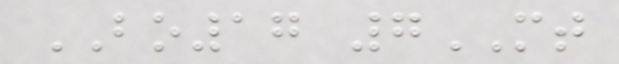BO17 7MT
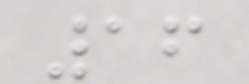16
